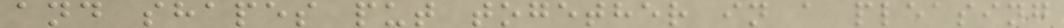and shapes put together in a pleasing
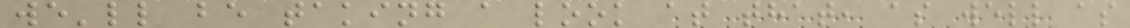we'll be taking a look at that, as well as
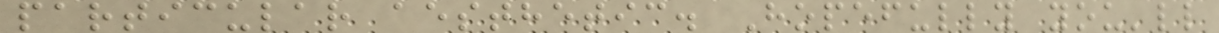particular aesthetic. Hopefully you'll
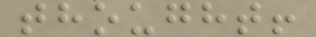thought!
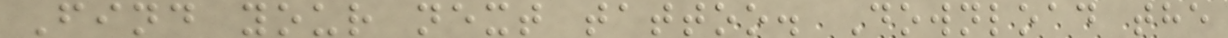Find your next tattoo. Download the
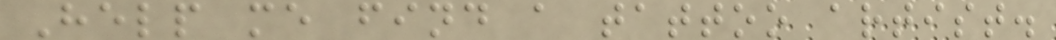Help me find a tattoo artist.
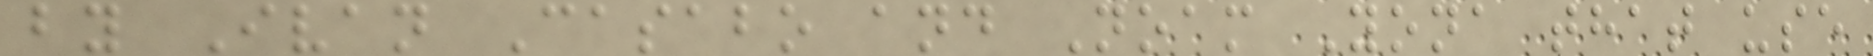by Ivan Casabo and Noam Yona that use
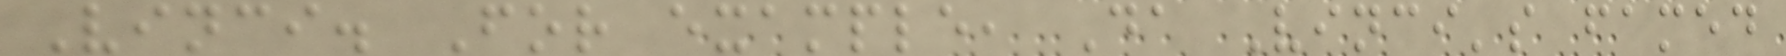Vinci. For example, Da Vinci's famed
